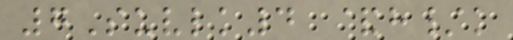7Suvlk4 &h/k
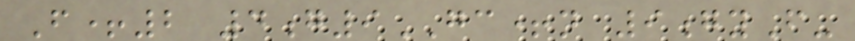F+2 4g9GC+n 9gyF-
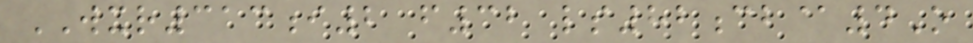WXR313i2 f32 ls82cb@4O
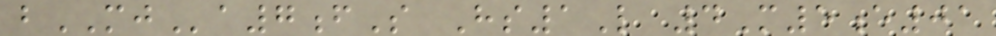bMJa7fS Hs1L 4M5e01
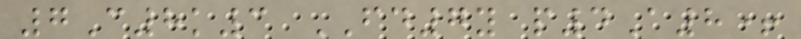7C8k3 FD7y p4A8+
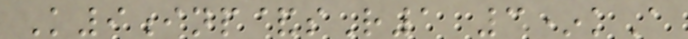K9inp&sR1 3*kA
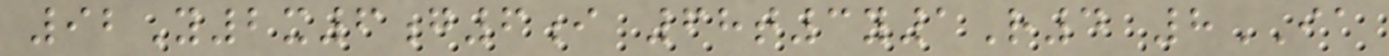92Y2x6g6i 68t3y1R4 8IA
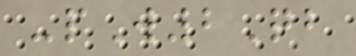-pW2Qb
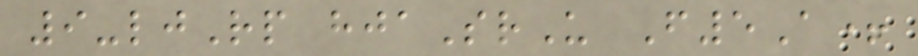9-ljRp hjaSrU F5A+
